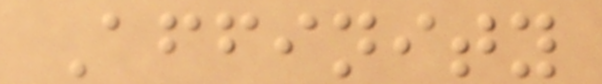Affinity
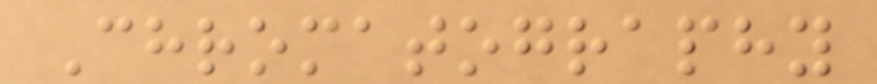Chromatography
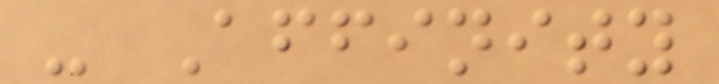- Affinity
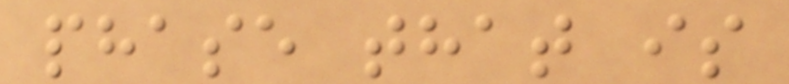phase that is
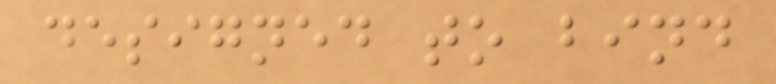designed to bind
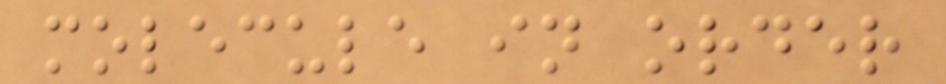molecule in order
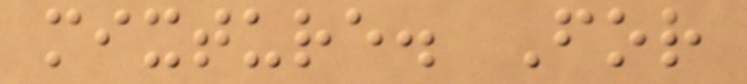mixture. For
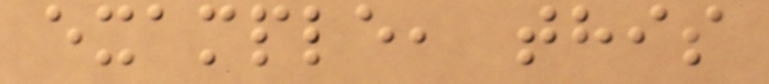example, this
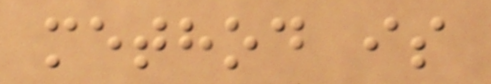method is
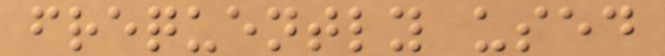frequently used
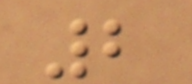2
